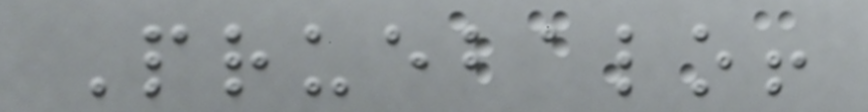Pruebalo!
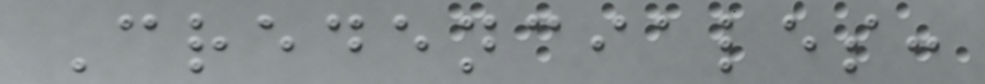Credenciales:
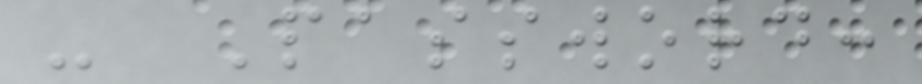- Password:
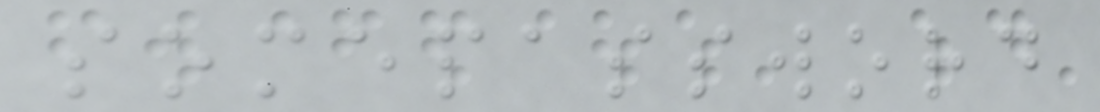somepassword
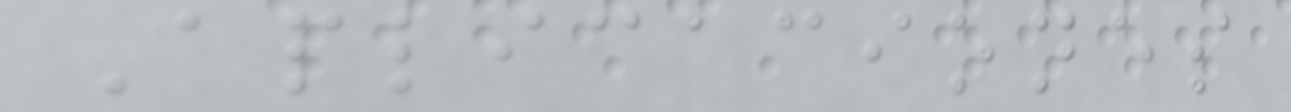Aplicaciones
